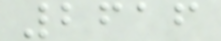2616
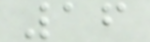16
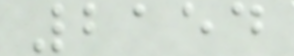2154
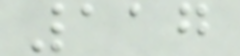117
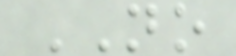NO
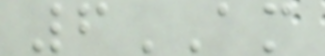6AM
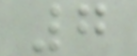7
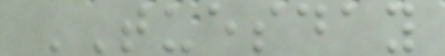TUESDAY
